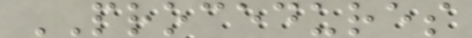PROCEDURES
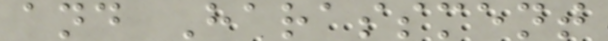and Harassment
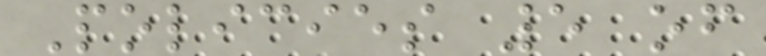Policies 5 of
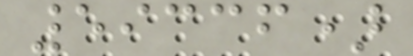59336)
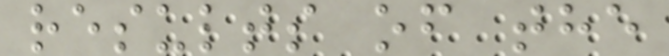results of the
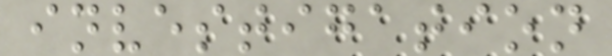investigation
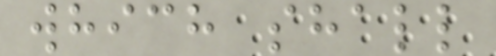which shall
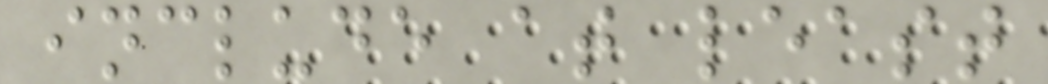include at least
